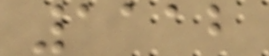1112
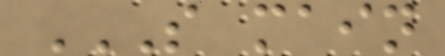S MAIN
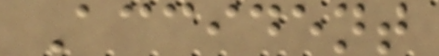Accident
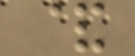&
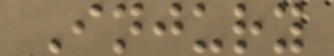Injury
